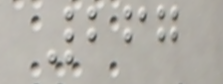267
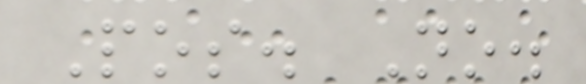Pos. No.
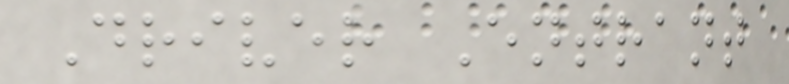Driver Entrant
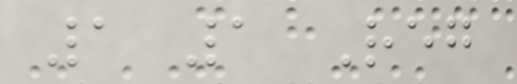1 1 Reg
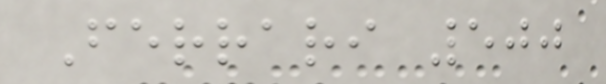Ferrari 500
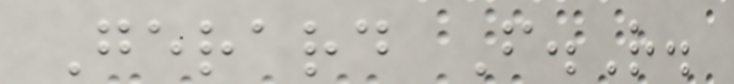Gerard F.R.
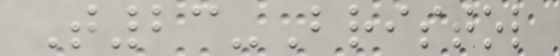T23-Bristol
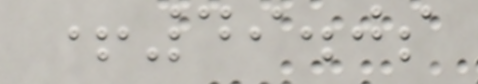+49.0s
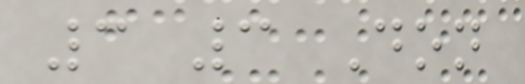3 3 Don
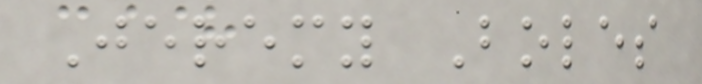Jeremy Boles
